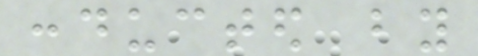conducted by
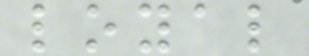loyal
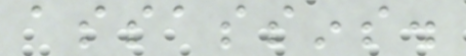assassins.
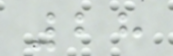28
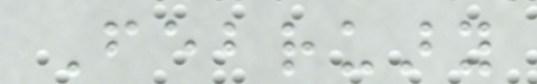February
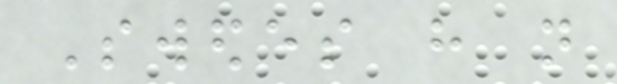Swedes have not
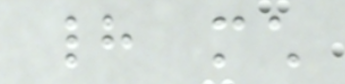had much
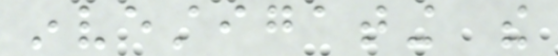investigating the
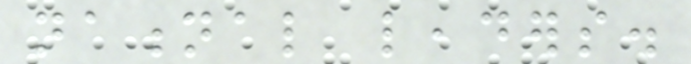national leaders.
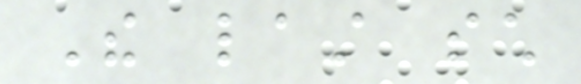The last such
